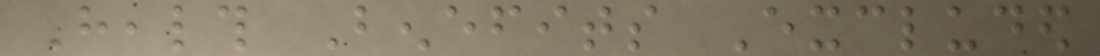Health Benefits Excluded
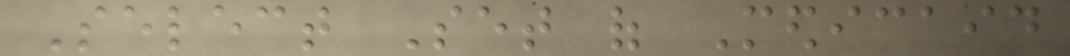Select Set of Medicaid
